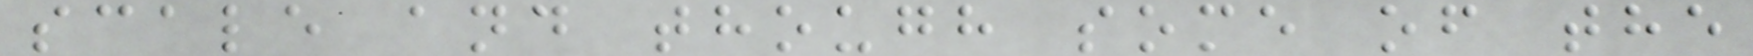scale and though some of the
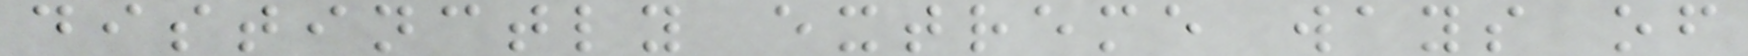distinctly extreme ways of
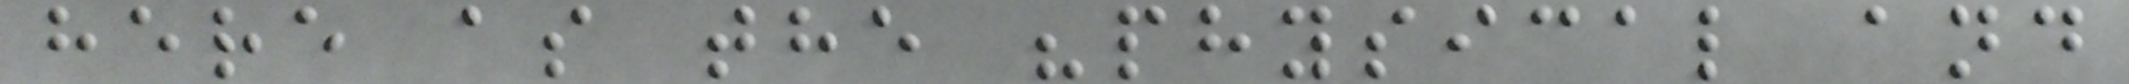here as the "physical and
